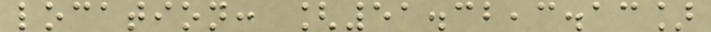location: [51.32,3.13]
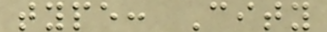type: City
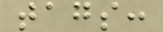tags:
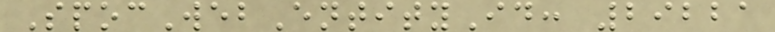SpocWebEntityId: 29221
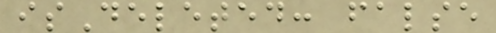isDeleted: false
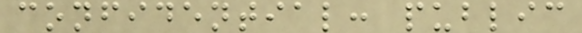confidential: public
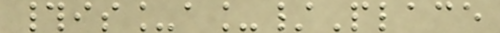#is_a_/Place
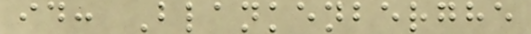id: Blankenberghe
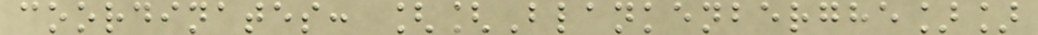coordinates: [[Blankenberghe]]
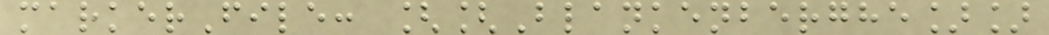markerFile: [[Blankenberghe]]
